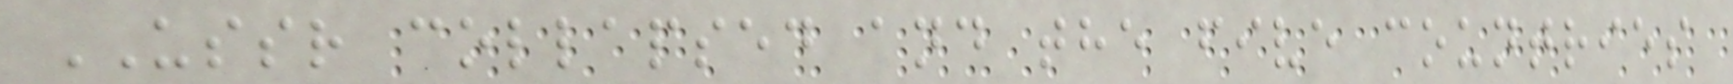USSR collapsed and the five countries
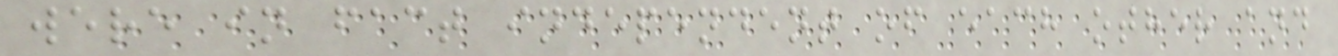were in fact independent of each other and
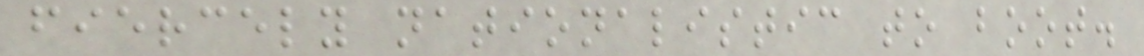fiercely nationalistic to boot.
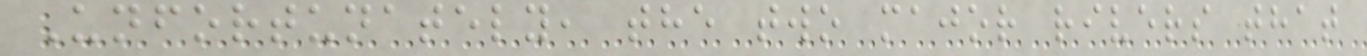Unfortunately, the two major rivers that
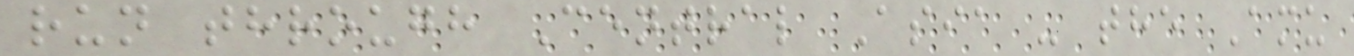run through Central Asia - the Amu
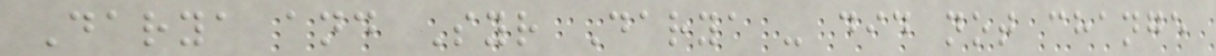Darya and Syr Darya - did not change
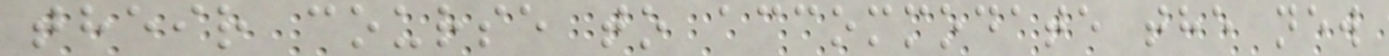their course to accommodate the new
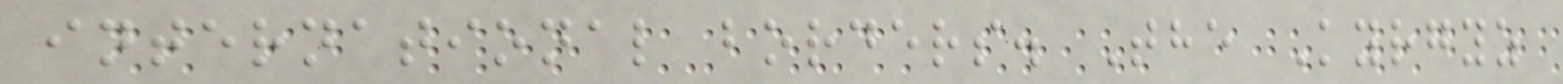international borders. The Kyrgyz
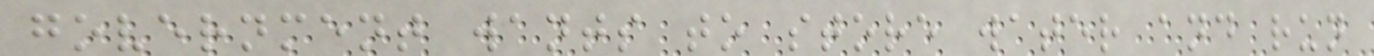government wants to store water and run
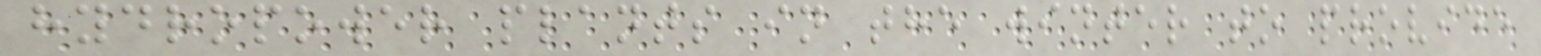hydropower plants in the winter to provide
